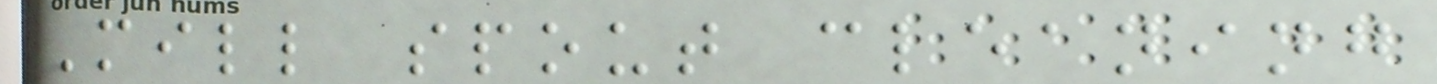Mill spout cleaning
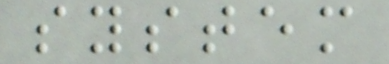system
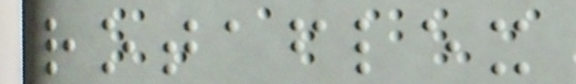rotaflex
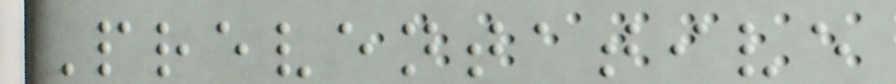Preventative
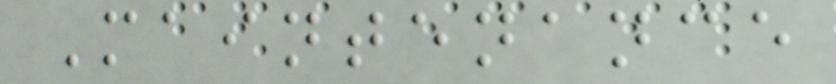Maintenance
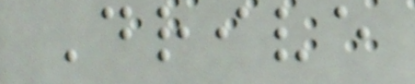Drive
